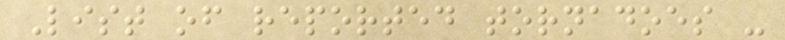List of reported tornadoes -
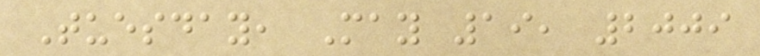Tuesday, May 19, 2009
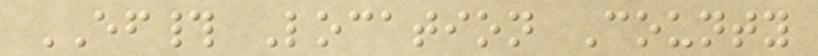EF# Location County
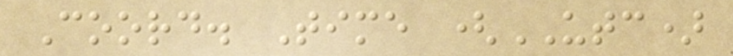Coord. Time (UTC)
